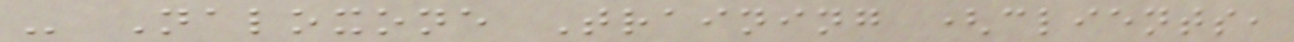- Naloxone Training (clients,
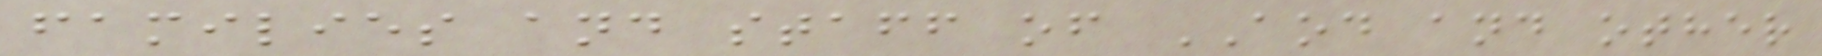families and staff of AOD and other
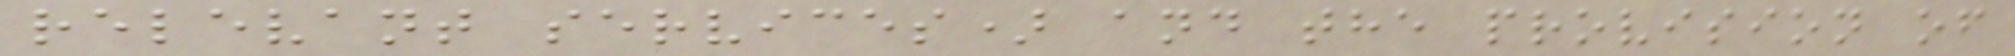relevant services) and the provision of
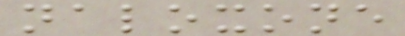naloxone
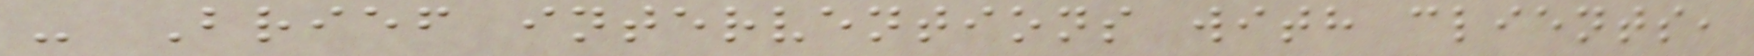- Brief interventions with clients,
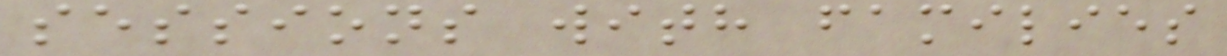sessions with families
